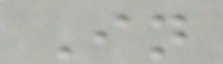In
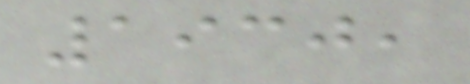1930,
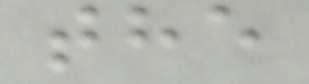the
